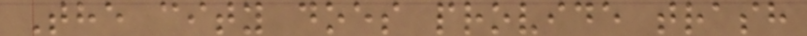The city does provide trash
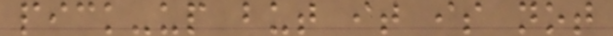pick-up but it is not
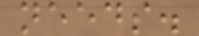needs.
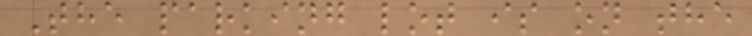The parking lot is on the
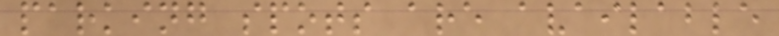parking spots are available
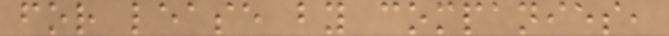for lease by companies,
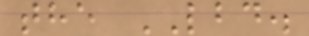the LBD.
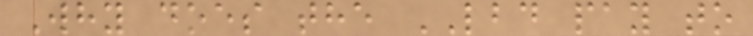Why does the LBD pay to
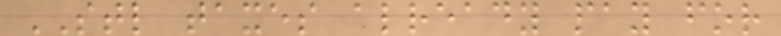STL taxes already pay for
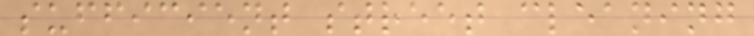sufficient street cleaning
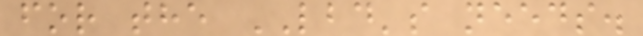for the LBD's needs.
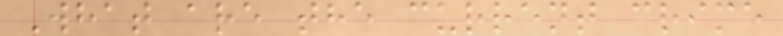What are the current crime
